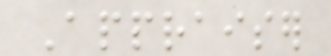Appraiser
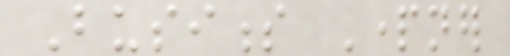Business Partner
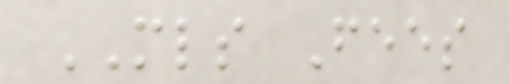MLS Fees
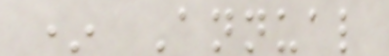* Annual
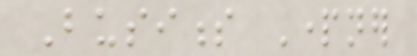Business Partner
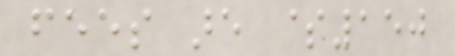fees are $150
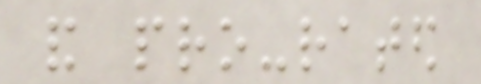and pro-rated
